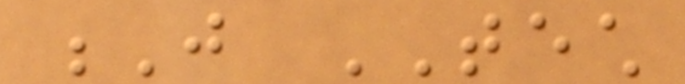J TECH
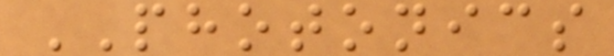PHOTONICS
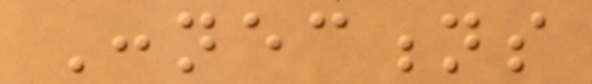Connections
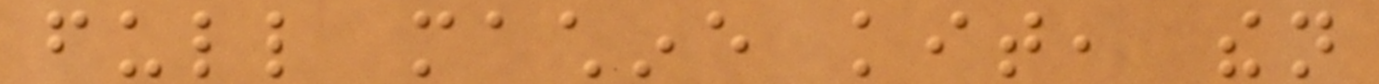full machine kit, then
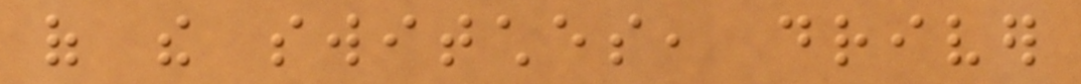of the switches, driver
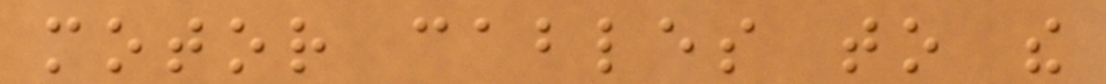motor cables to the
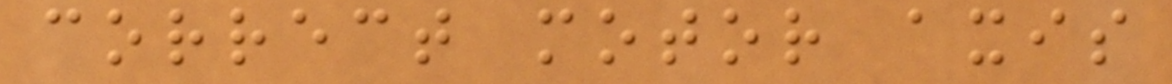correct motor axis
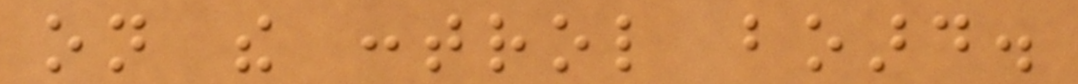on the control board.
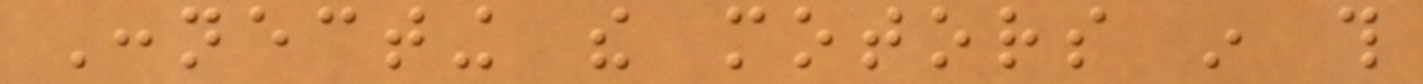Connecting the motors in this
